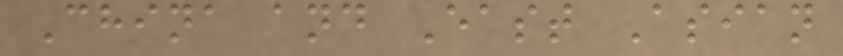China and East Asian
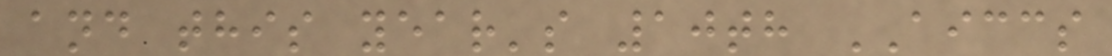and this year's 10th AICCS
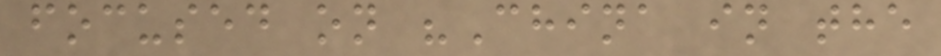focused on "China in the
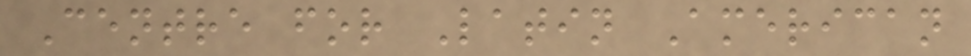Centre for Latin American
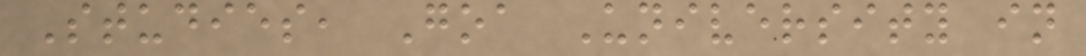Studies, Goa University in
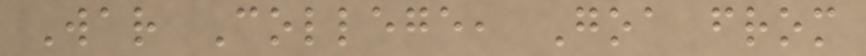War College, Goa from
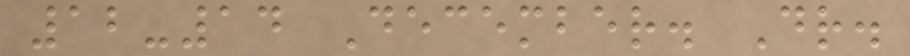12-14 December. Dr.
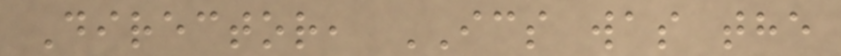Director, ICS was the
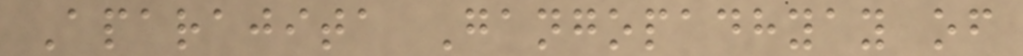Aparajita Gangopadhyay of
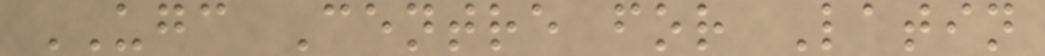UGC Centre for Latin
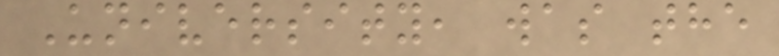University, was the
